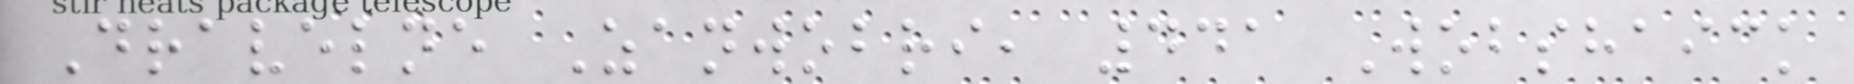Dravelne Zanwobri, 441 Wobshaick
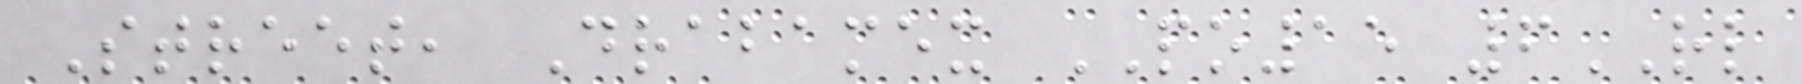Street, Drabamex PO15 6RL
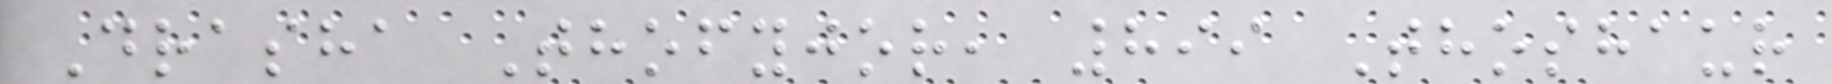Drasha Thofyjor, 899 Thoshaur
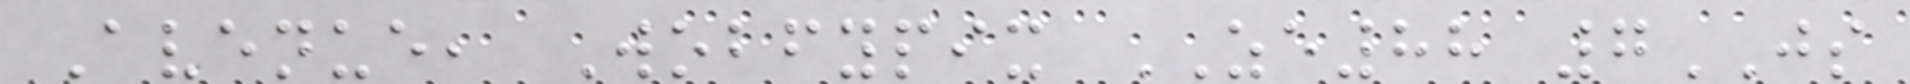Avenue, Wobfypix ZE88 7JS
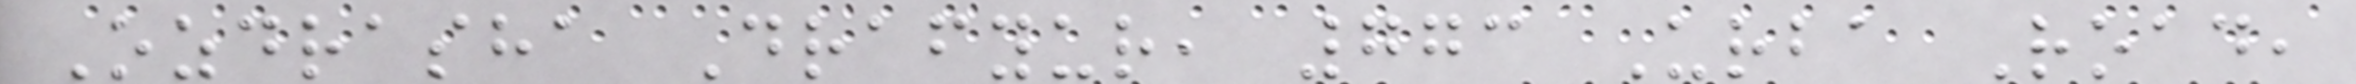Ozdrasha Drafyur, 773 Urba Road,
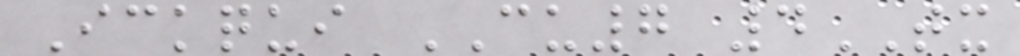Ickqui CU7 4TX
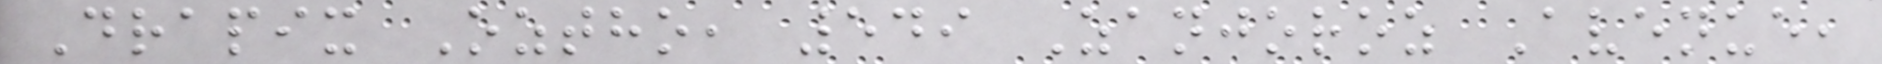Drapix Oztho, 549 Zanjoroz Avenue,
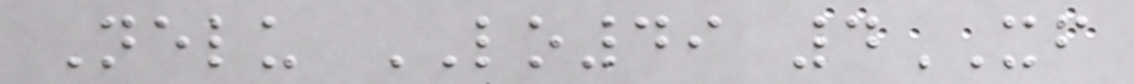Nelu LO49 4XF
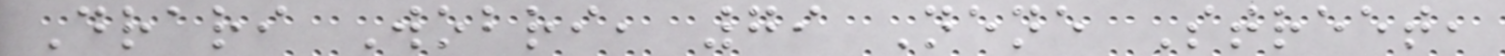Drari Wobri, 79 Nene Street,
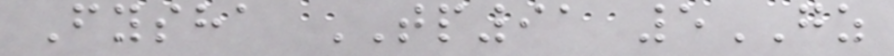Fysha TP91 5GZ
